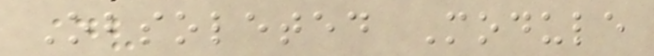Obsoleted Module
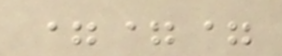===
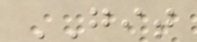GIT
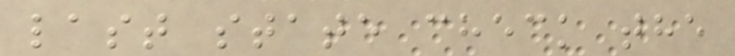last state check the
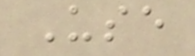Use
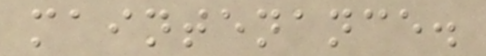maintenance.
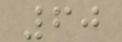60
